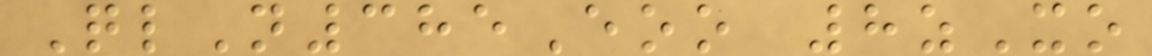QlN385Eoo 8zXo
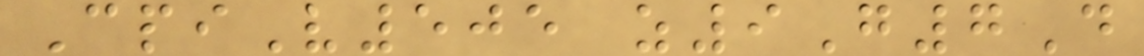CpiV505 z9G7D
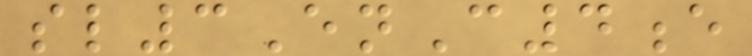sl3EnC4e
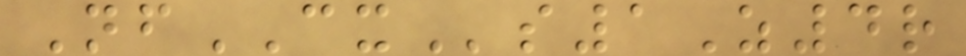NfCXs1Z4r
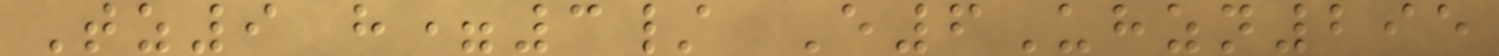Tz9 h=3/ E6Uhzn295
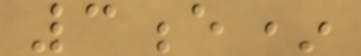3e*
